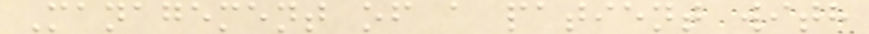Management of a patient with
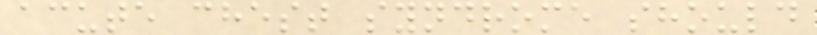acute chest syndrome should
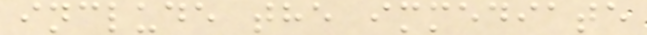include the immediate
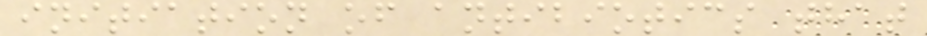initiation of antibiotics that
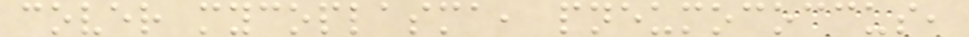cover mycoplasma, pneumococcus,
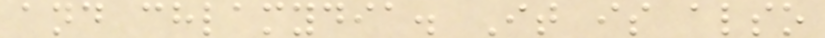and chlamydia. It is also
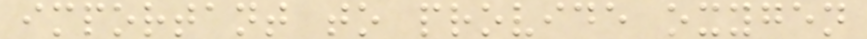important to provide oxygen
